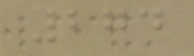274
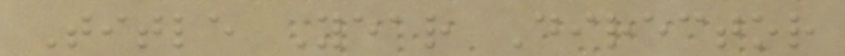Title Year Director
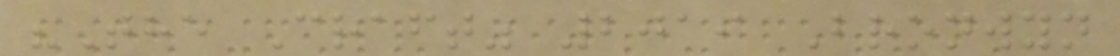"The Craft" 2019 Bronwyn
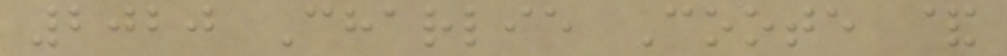2020 Charlie Coote &
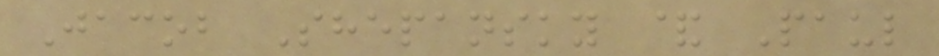Jacob Shepansky & Paul
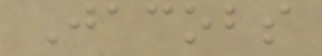Jacobs
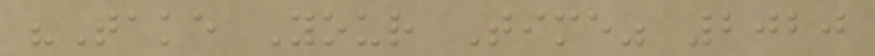"Take Your Time" 2020
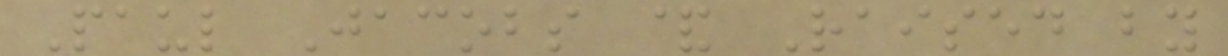Paul Jacobs & Raised by
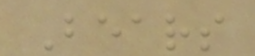Bears
